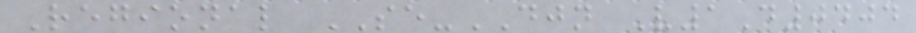Regional SE-DJN V1D0404
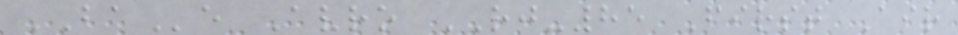BAe Avro RJ-85 First Air
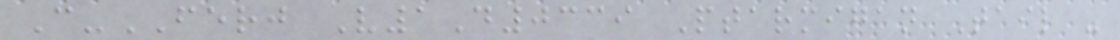C-FERJ V1D0339 Ptarmigan Tail -
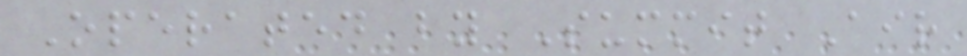Operated by Summit Air
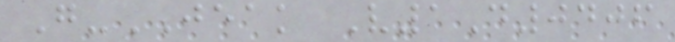G-JEAK V1D0406
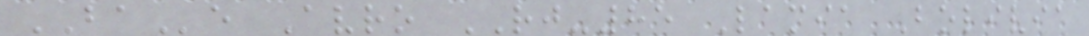BAe Avro RJ-85 Lamia Bolivia
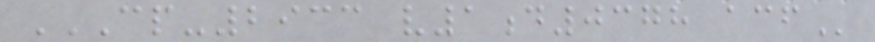CP-2933 V1D0378 ACF
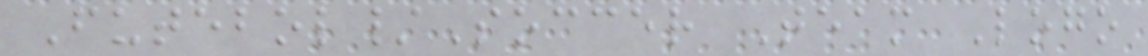Futebol/Soccer Team Logo
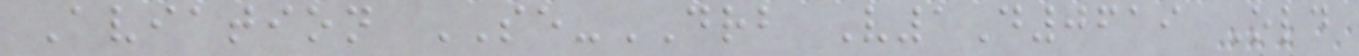Aviation SE-DRB V1D0619 Old
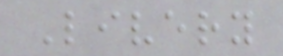Livery
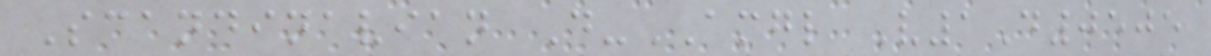Scandinavian D-AMGL V1D0505
